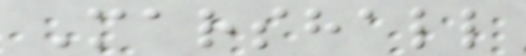Marshall
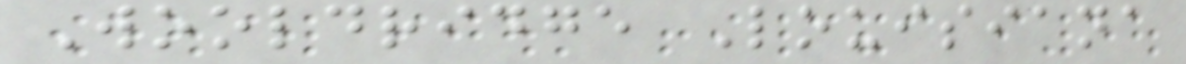Wooldridge Louisiana
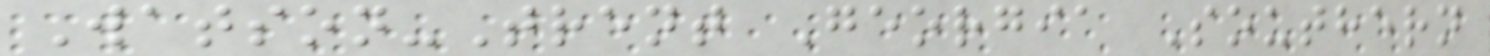Watson-Trent Georgia Southern
